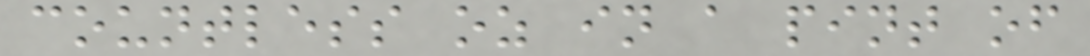countless oz in a pint of
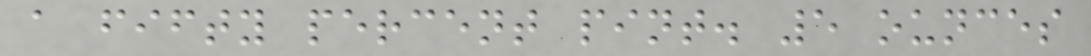a fifty percent pint. 5 ounces
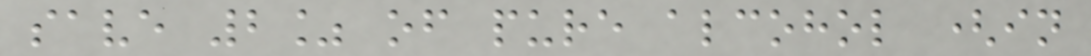save 2% of pure alcohol (in
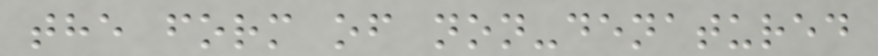the form of non-denatured
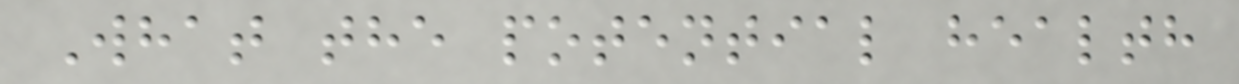What the potential health
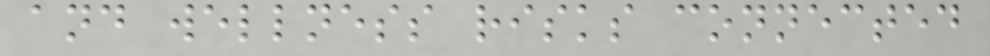and wellness risks connected
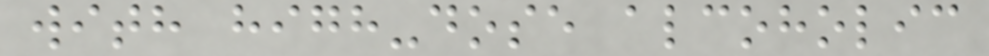with high-dose alcoholic
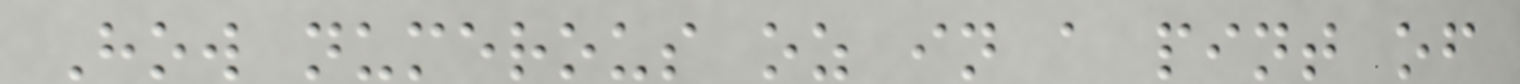How numerous oz in a pint of
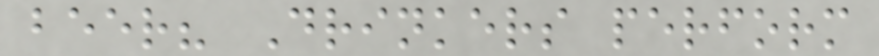beer? Drinkers perform
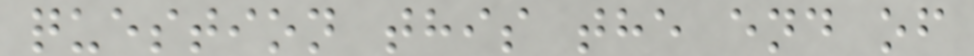question this the end of
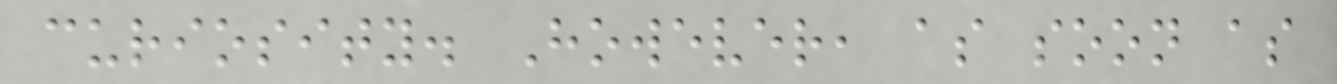curiosity. However, as soon as
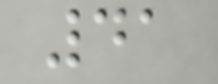41
